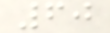60
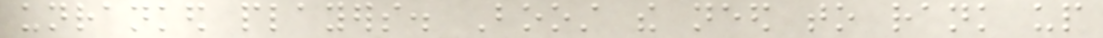unranked players. Boost the need to rank up
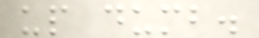up dumb.
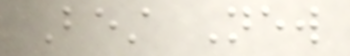Best New
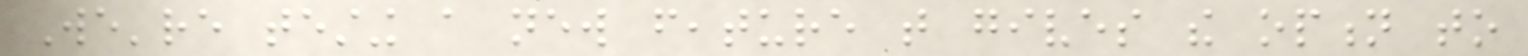We're testing a new feature that gives the option to
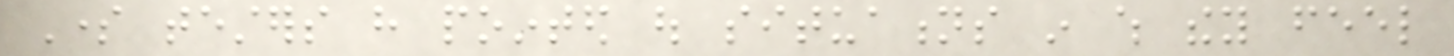Some testers have pointed out situations in which they feel
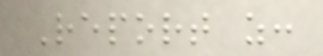Report as:
